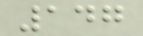147
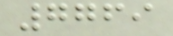7769
